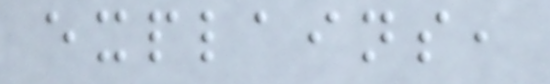explains,
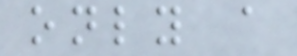only a
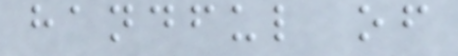handful of
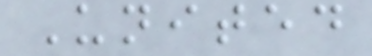United
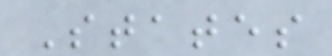States
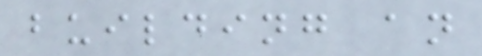building an
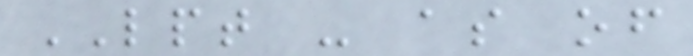LPT - as of
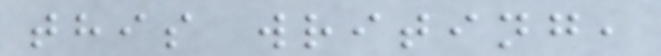this writing,
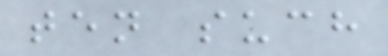ten such
